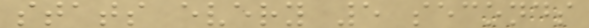stats every 5 seconds
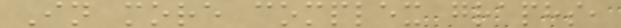In more complex graphs,
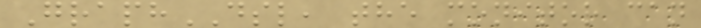GraphDSL, the monitor can
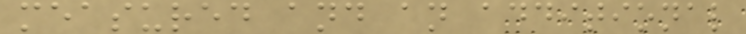measured and an additional
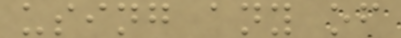using any of
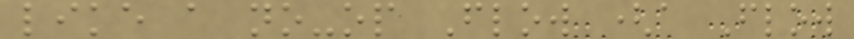like a no-op Flow (a Flow
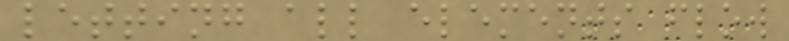letting all elements flow
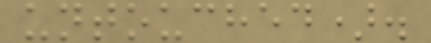untouched).
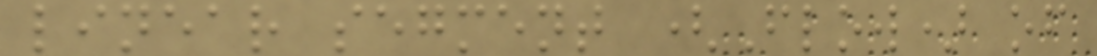linear segment (Flow) of
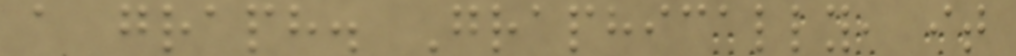a graph. Graphically, it
